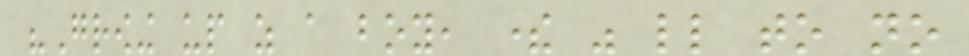"Growing up as a boy, there was little to no
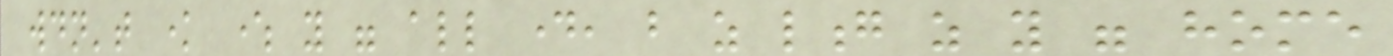wouldn't know where you were all day, but as long as you were home
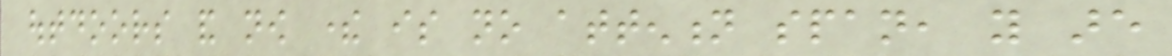outdoors and now there is no attention span, you are
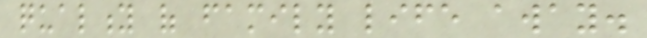quality of family life away.
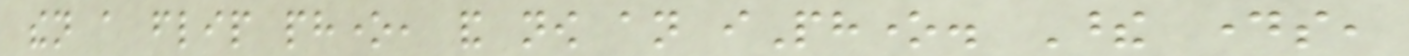then a flip phone, and now an iPhone. These days,
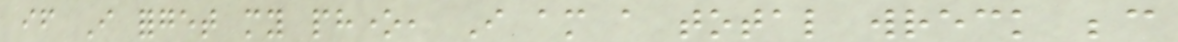if I forget my phone, I am a total wreck because
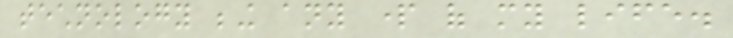technology being any part of my life.
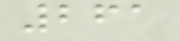261
